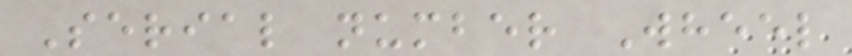Serial number Wheel
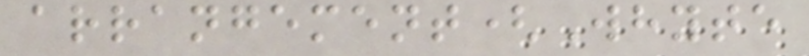arrangement(Whyte
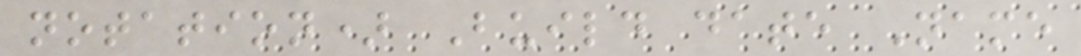notation) Build date Name
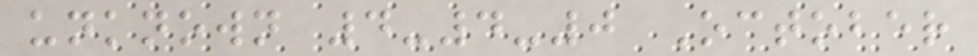unknown 4-4-0 October
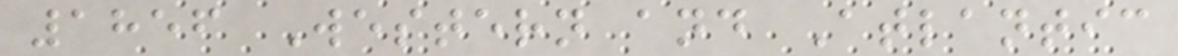1856 Western and Atlantic
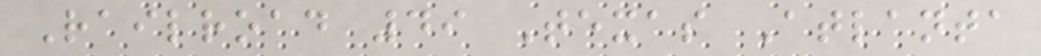Railroad 49 Texas Atlanta
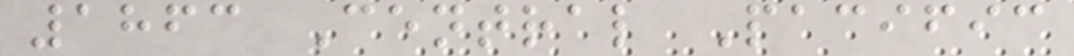1863 Central Pacific
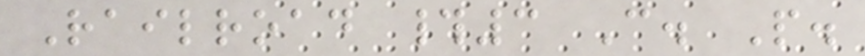Railroad #3 C. P.
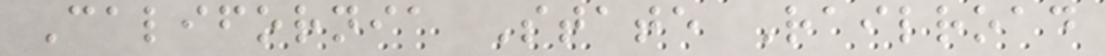California State Railroad
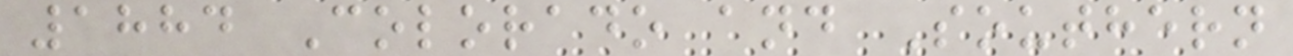1884 Colorado and Southern
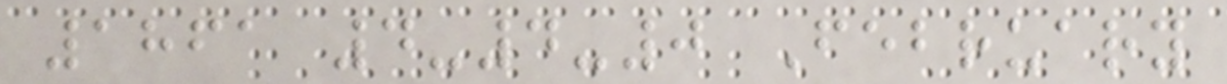1861 4-4-0 February
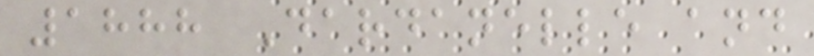1888 Dardanelle and
